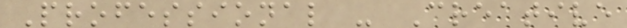Professional - Creative
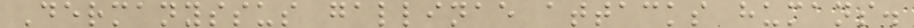Dermanyssus gallinae attacks humans.
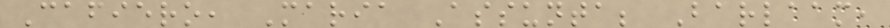Cafiero, Maria Assunta; Barlaam,
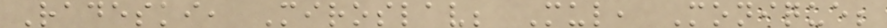Radeski, Miroslav; Mul, Monique;
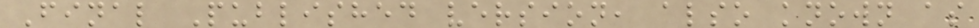Final Published version, also known as
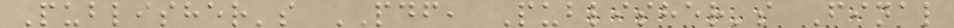Publisher's PDF, Publisher's Final
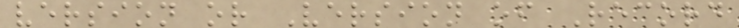version or Version of Record
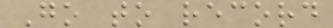Go to record
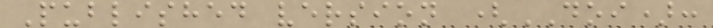Published version (DOI):
